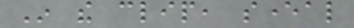In the clip, several
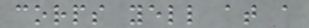corps yell at a
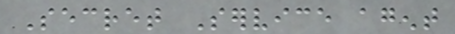Secret Service agent
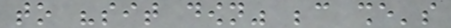to "sit down" because she's
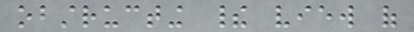obstructing their view of
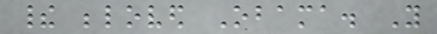their beloved Obama. You
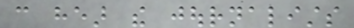can hear the journalists
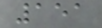151
